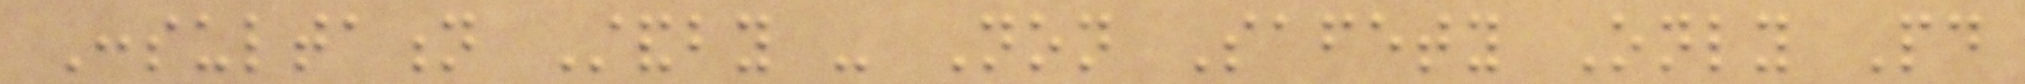Consultation Standby - Non Safety Only Paid
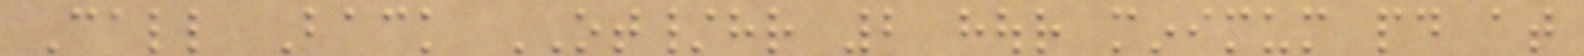Call Back OT/hr 2 hour minimum paid at
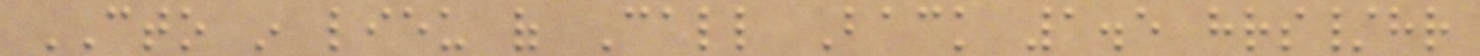CTO in lieu of Call Back 1.5 hrs/hr
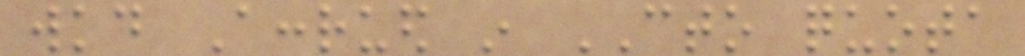wkd Accrued in CTO quota
